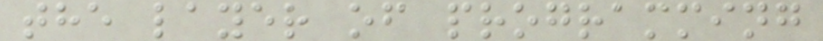the layer of programming
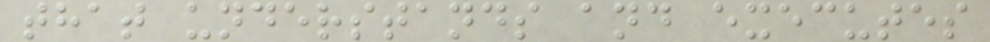that understands and executes
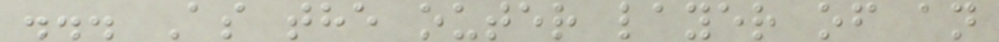... As the outer layer of an
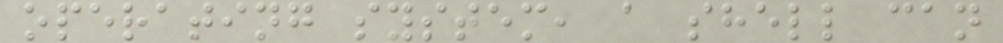operating system, a shell can
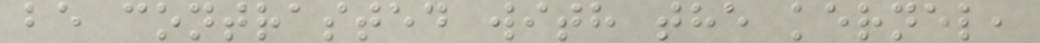be contrasted with the kernel,
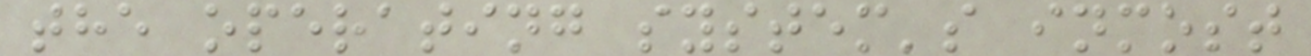the operating system's inmost
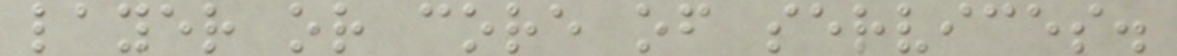layer or core of services.
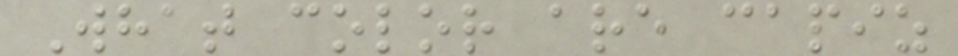What color are capiz
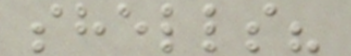shells?
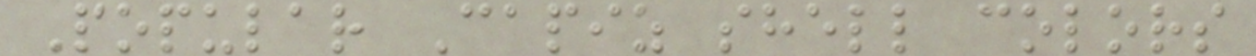Popular Capiz shell colors
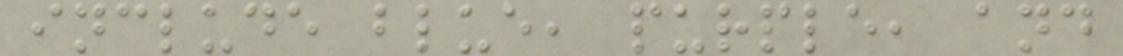include blue, purple, and
